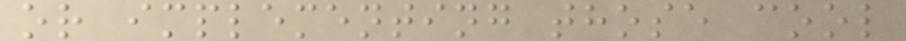or implementing those cool
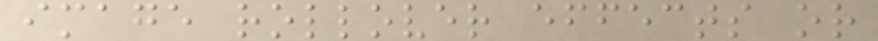image rollover effects or
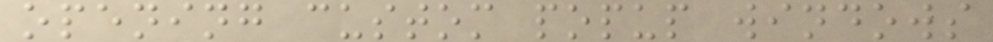opening custom popup windows
